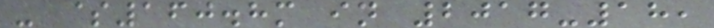- $160.8m in 2017-18,
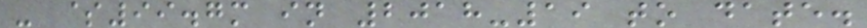- $99.7m in 2018-19 to date.
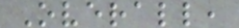Overall,
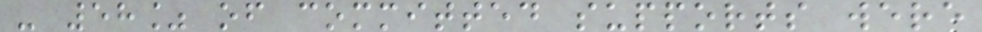- 58% of committed supports were
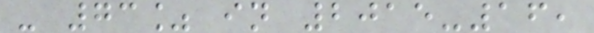- 73% in 2015-16,
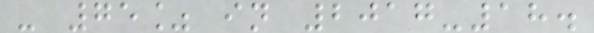- 75% in 2017-18.
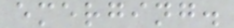emerging.
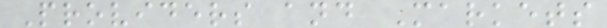Providers and Markets
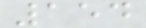154
